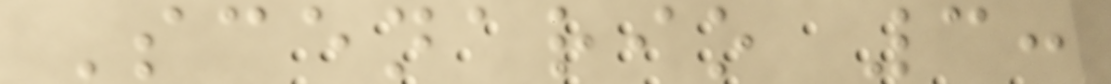Scenario 3:
